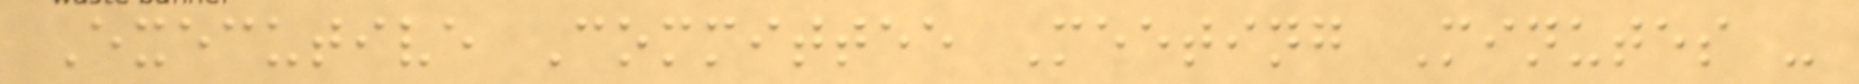Executive Committee Meeting Minutes -
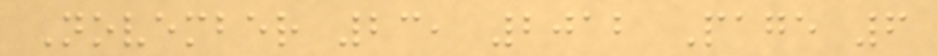November 23, 2012 Page 6
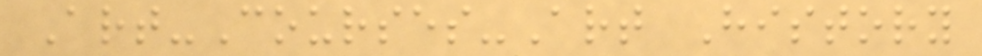Art-Courses-Art History
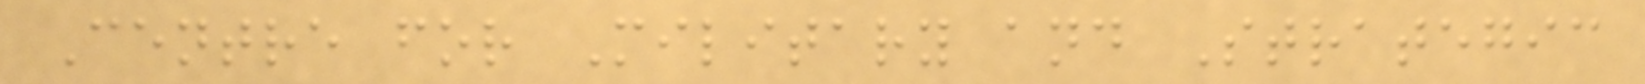Centre for Military and Strategic
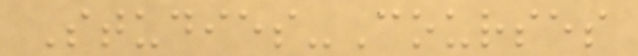Studies-Courses
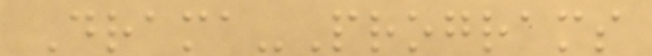Drama-Programs
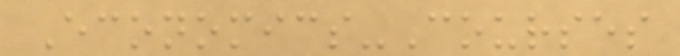Economics-Courses
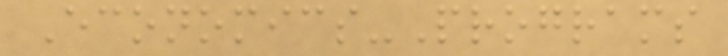Economics-Programs
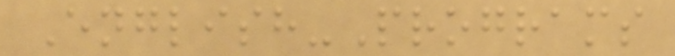English-Programs
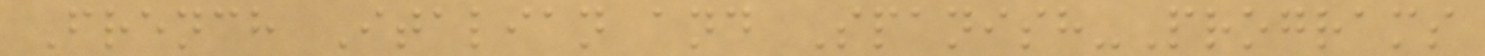French Italian and Spanish-Programs
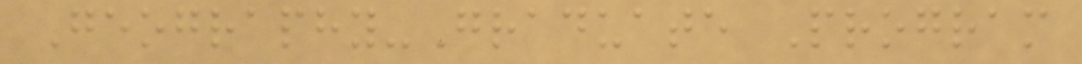Geography-Graduate Program
